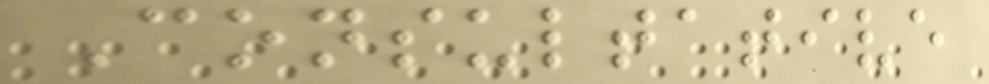Consultative
